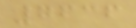7636
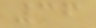36
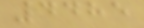4485
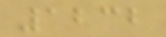1232
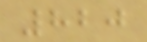820
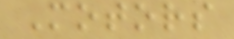Motors
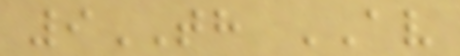9TH AV
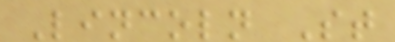Lincoln St
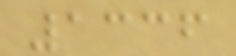1336
